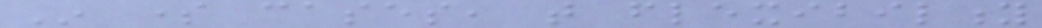In some cases, that flexibility
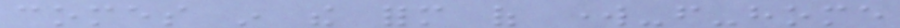comes in the form of work-from-home
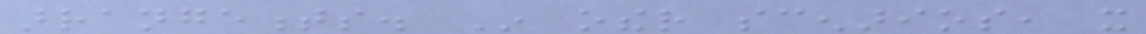arrangements. In other scenarios, it
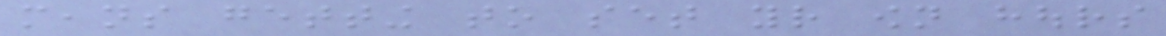means getting to set your own hours
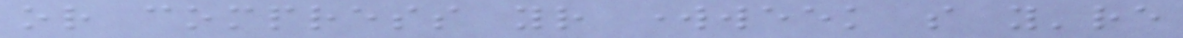or compress your workweek so you're
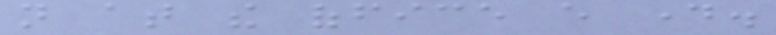not at the office every day.
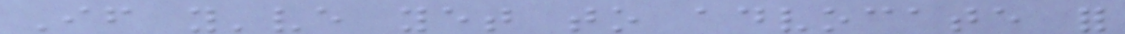If you've yet to advocate for
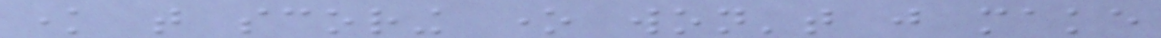know that scoring one won't just make
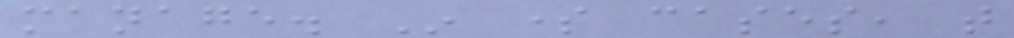manage. In some cases, that
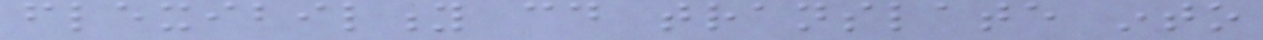flexibility could translate into
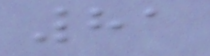81
